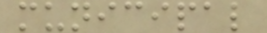municipal
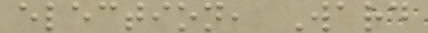election, Ward
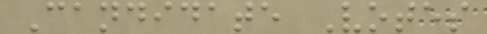Candidate Votes
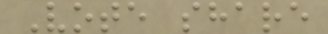Vote share
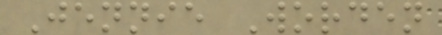Jennie Worden
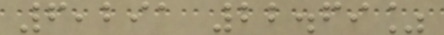6,291 22.69%
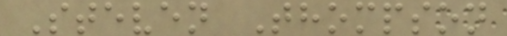Steven Thompson
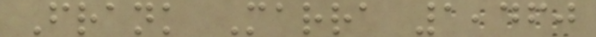Frank Marra 1,460
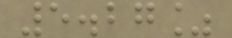5.27%
